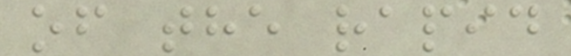of the rapid
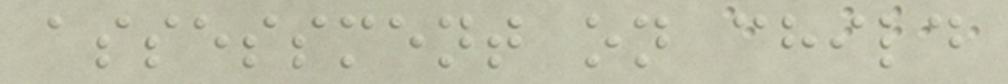assessment on child
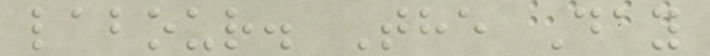labour. The Day
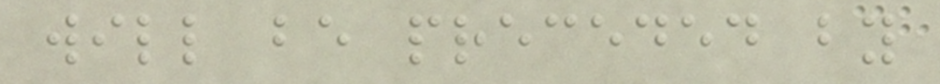will be preceded by
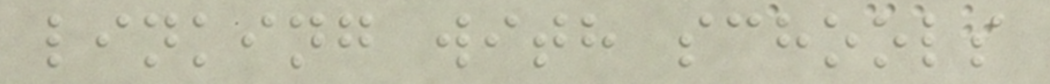linking with schools
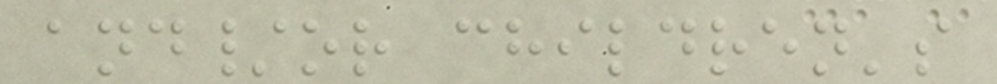and/or children's
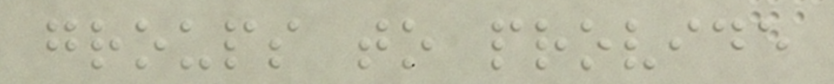groups to provide
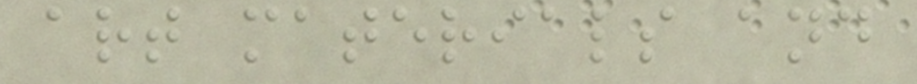art materials and
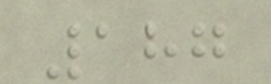187
